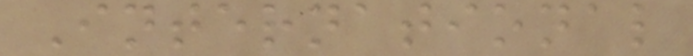International
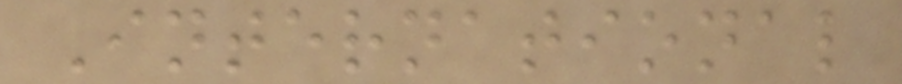International
